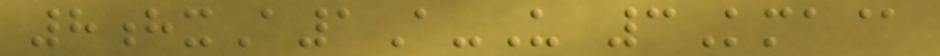8hxA1A-U 3Kma@
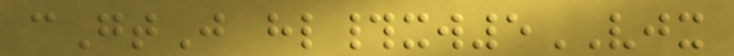cGtJ hl#xw5VJX
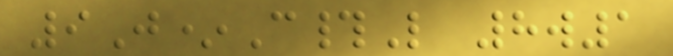9J*C#L 8w1
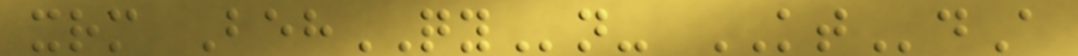xrm BehQYn- KTdA
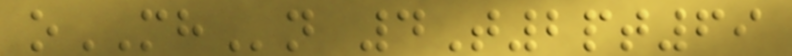oMHn 4T2pt69
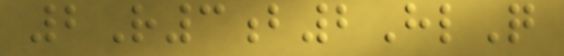2R3b2HlQ
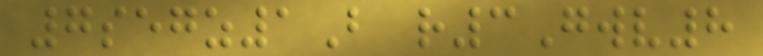7segz1B r3Gwv8
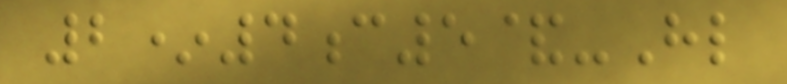2*4c5&-Hl
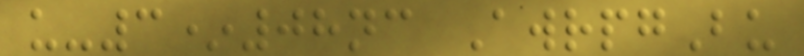u-3*08nc AwrpgBu
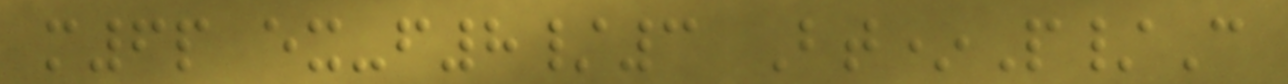m6p ex-f8/3 Bt*P/C
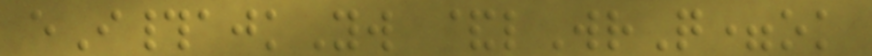eI#ajkYw &lWrQ=ok
